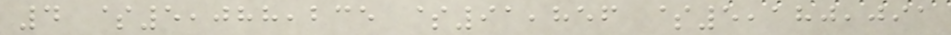4 $5,088,235 $91,856 $5,180,091
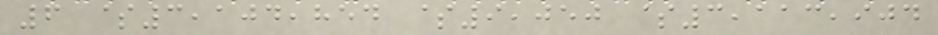6 $3,104,854 $9,050 $3,113,904
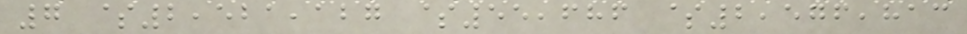7 $2,521,127 $55,686 $2,576,813
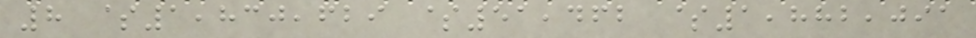8 $1,830,629 $51,462 $1,882,091
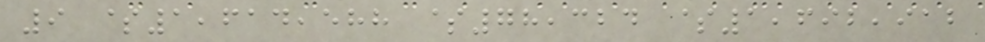9 $1,614,588 $78,324 $1,692,912
